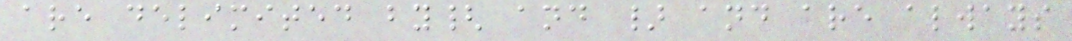are delimited by{ and } and are always
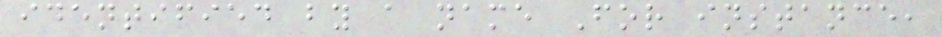identified by a name For instance,
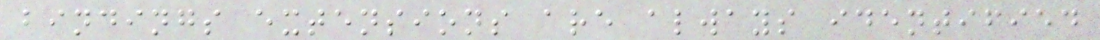bindings extensions are always identified
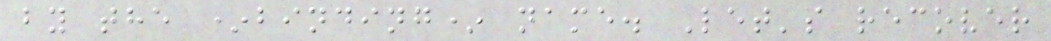by the *binding* name. Let's recover
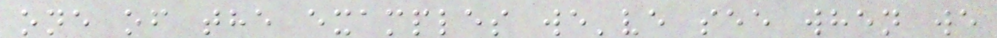one of the examples we've see when we
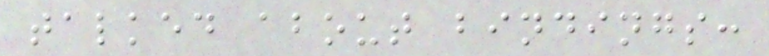talked about bindings:
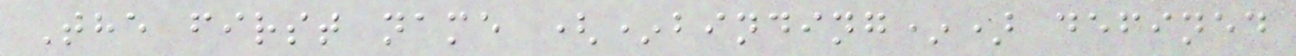The first name (*binding*) defined
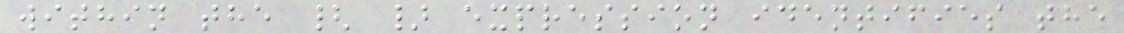within the { } expression identifies the
